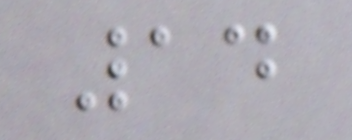14
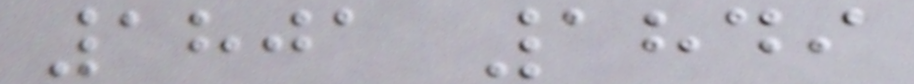1801 1849
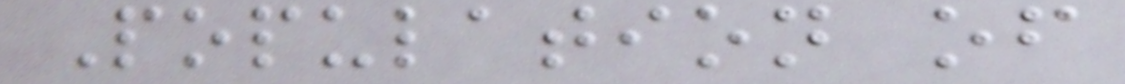Population of
